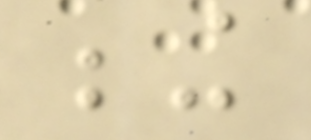being
